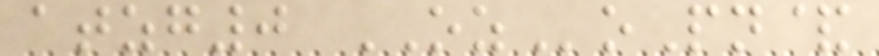atzg0 OZoPn&
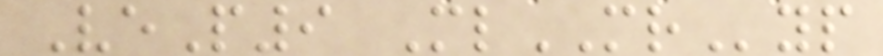VeP9 MlMRyp
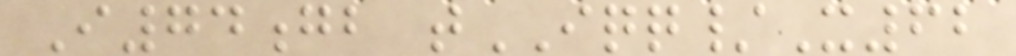I74gb tIQQ/X62
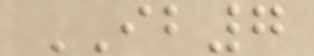IB7
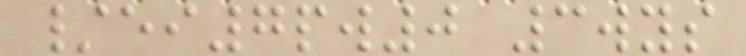/ei7pw0 3wys
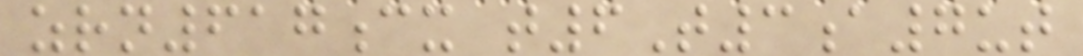zrn617cx t6T3a7ut
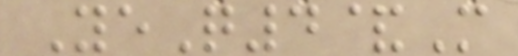YeQ4&M
